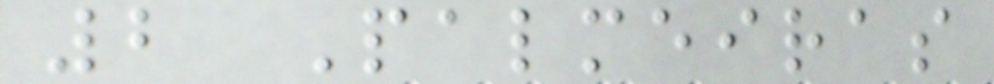2 Palmeiras
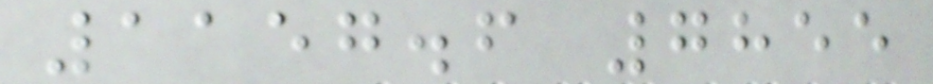1157.6 7855
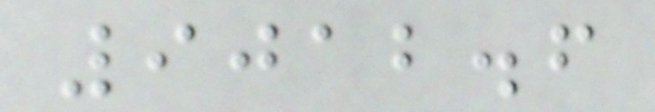9012.6
